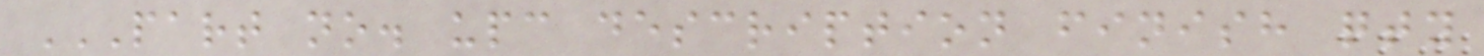PART NO. UPC DESCRIPTION FINISH QTY
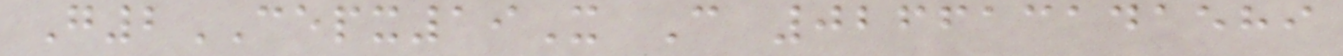G2CEPX19X C 026613141589
